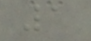1
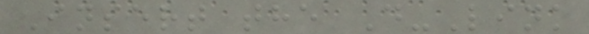Insert the D-Link
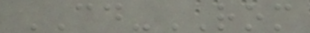CD-ROM
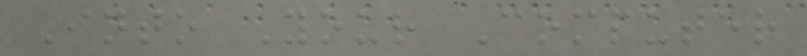Into Your Computer
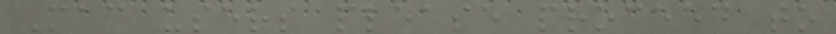Mac users please proceed to
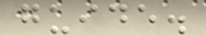guide.
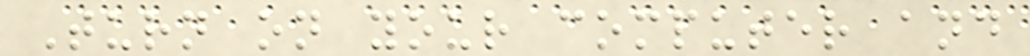Turn on your computer and
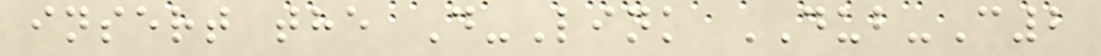insert the D-Link DUB-C2
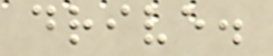drive.
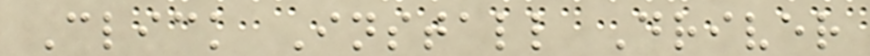Click Install Driver
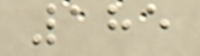185
